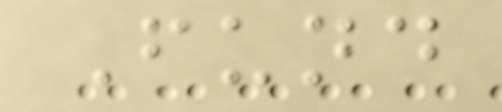Fund
